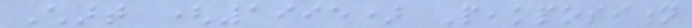Chart (1995) Peakposition
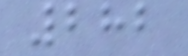282
